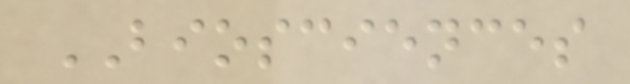BIOSCIENCES
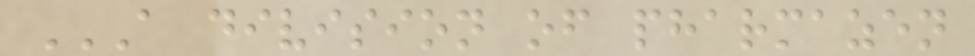A DIVISION OF PHARMAZEN
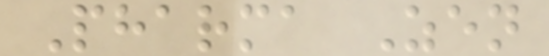Pharma Zen
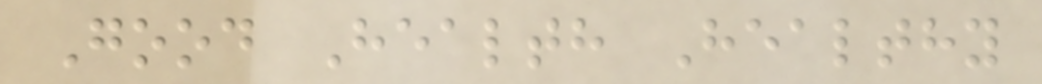Good Health Healthy
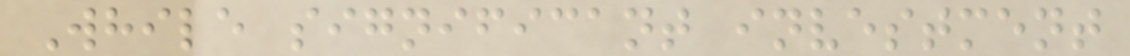While significant investment
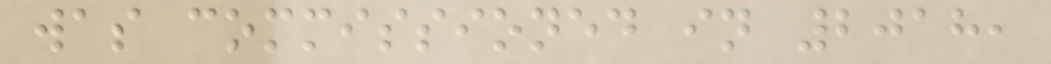was commissioned in 2018,
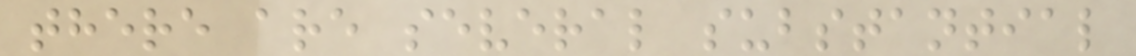there are several substantial
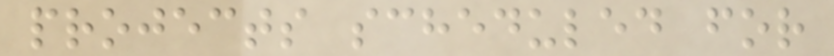projects scheduled for
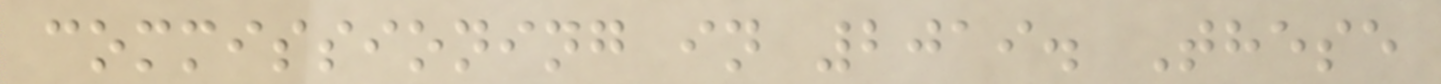commissioning in 2019. These
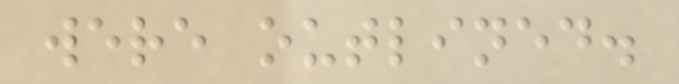were outlined.
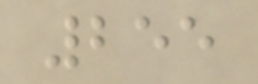255
